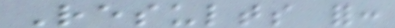Results for:
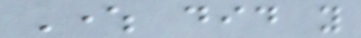Where did you
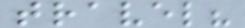travel?
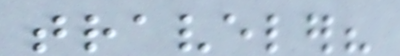traveler?
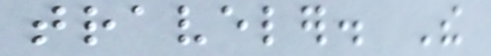traveler. The
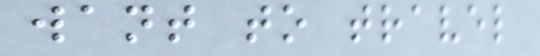want to travel
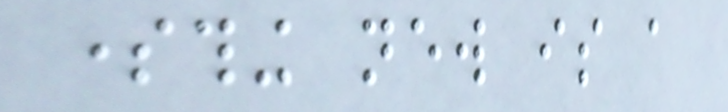something new is a
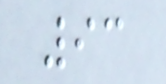93
